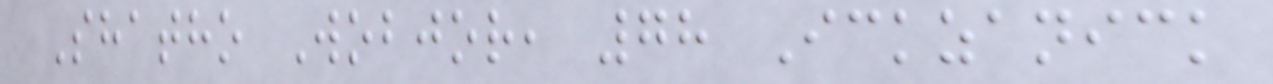Shatho Wobjor, 78 Ickzanick
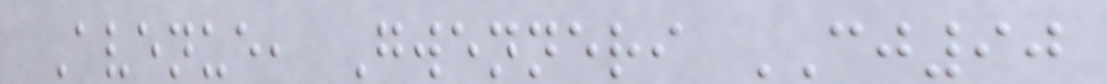Avenue, Gwenneri CJ90
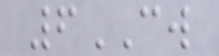6CW
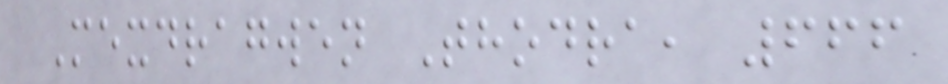Mexdragwen Thodra, 666
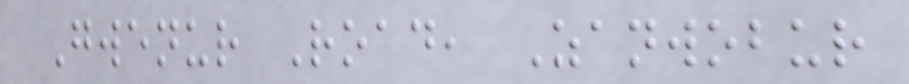Gwenur Road, Zanwobur
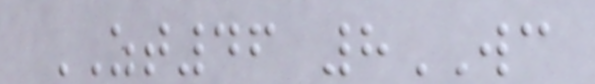ZT46 8WC
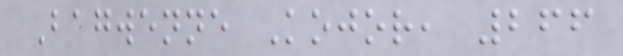Bagwenne Kojor, 266
